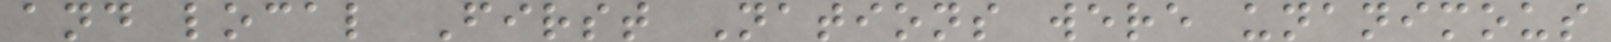and local First Nations were unanimous
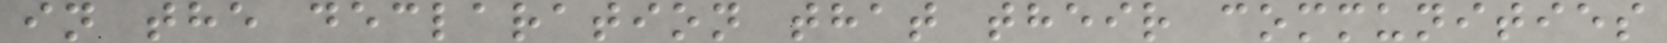in the declaration that their communities
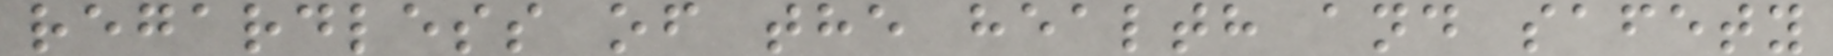regardless of the health and safety
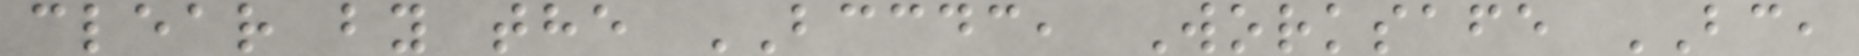clear by the BCCDC, Worksafe BC,
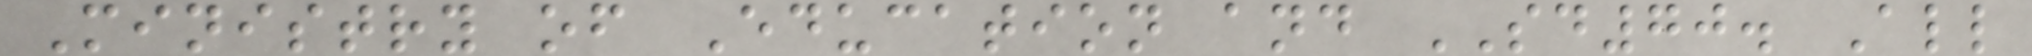Ministry of Education and SD70. All
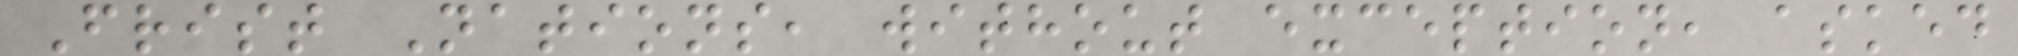Frist Nations, without exception, asked
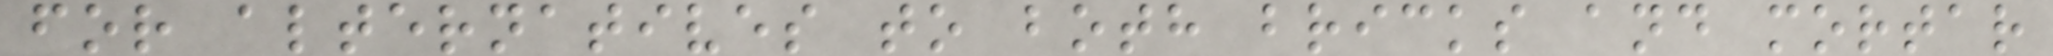for alternatives to both bricks and mortar
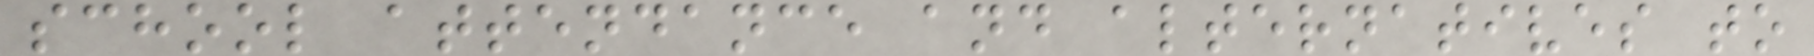school attendance and alternatives to
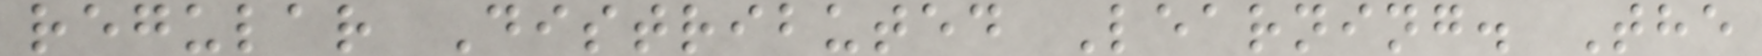regular Distributed Learning. The
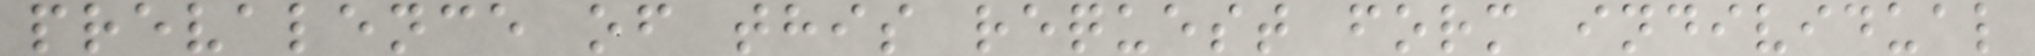prevalence of this request form individual
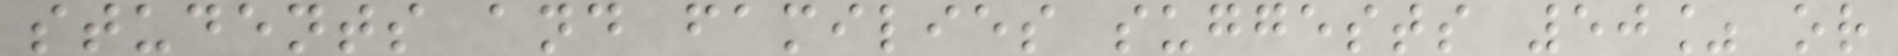students and families suggests 50% or
